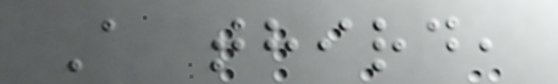A third,
